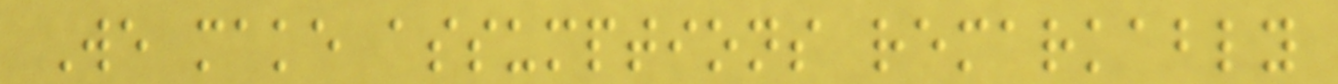We make assumptions remarkably
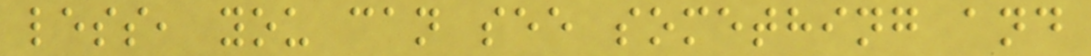less, you can see something and
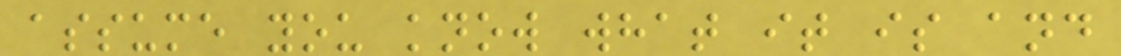assume you know what it is and
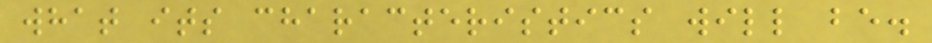what its characteristics will be.
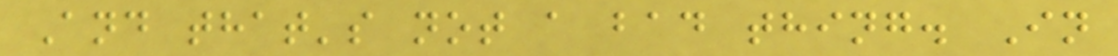And that's not a bad thing. In
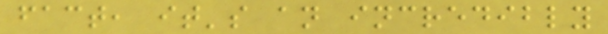fact, it's an incredibly
